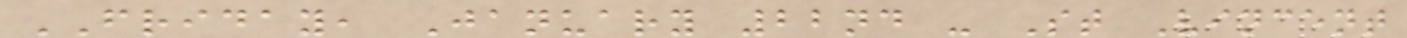FRIDAY, January 22nd - St Vincent
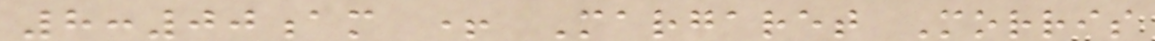8:00am + Margaret Morris
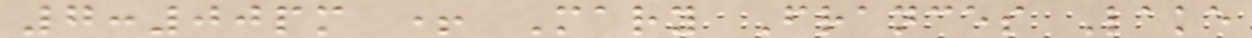7:00pm + Mary Frances Lake
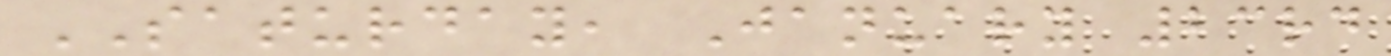SATURDAY, January 23rd
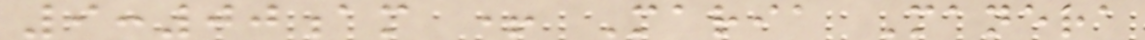9:00am + Maria Manera
